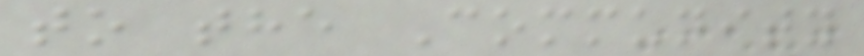to the Community
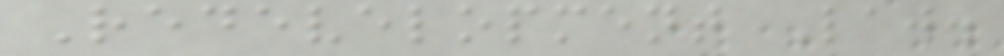Redevelopment Law.
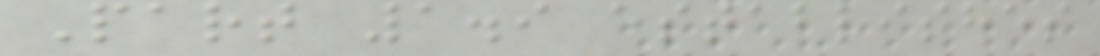Part 1.9 establishes
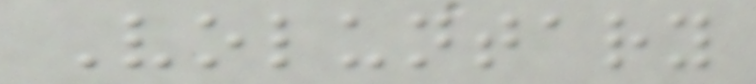Voluntary
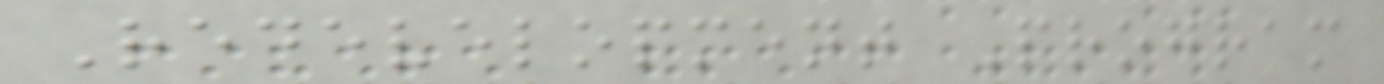Redevelopment Program
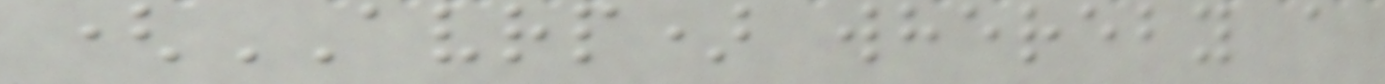(AVRP) whereby a
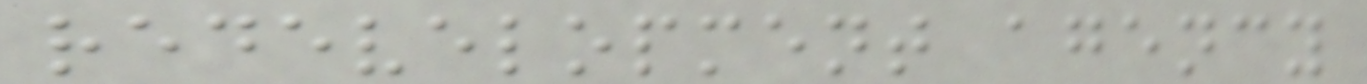redevelopment agency
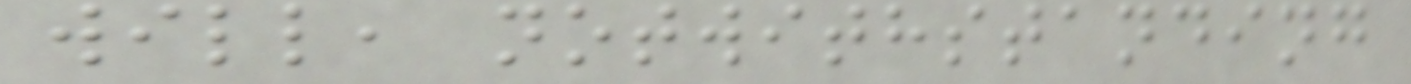will, notwithstanding
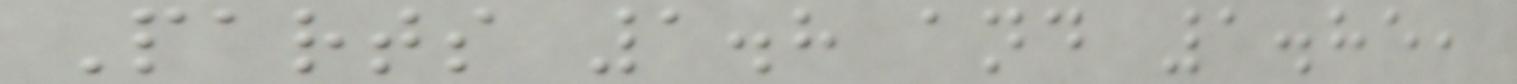Parts 1.8 and 1.85,
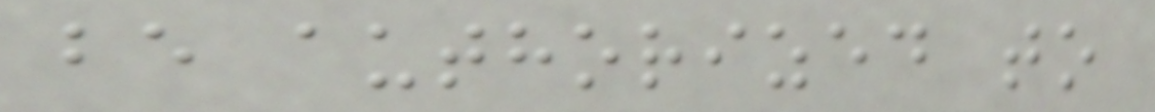be authorized to
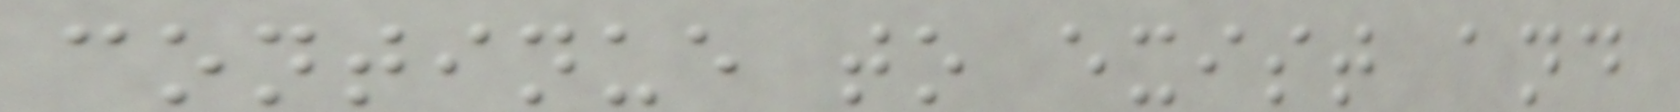continue to exist and
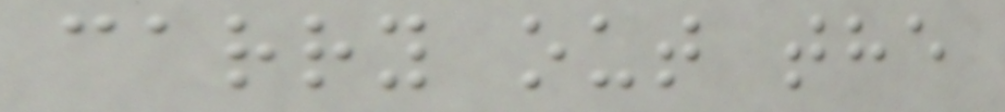carry out the
